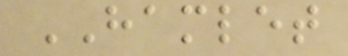HAMLET
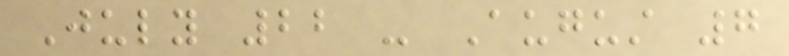July 22 - August 7
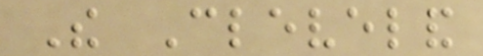The Cleveland
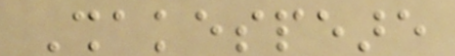Shakespeare
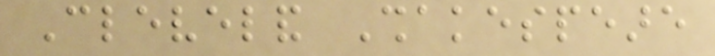Cleveland Shakespeare
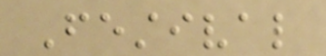Festival
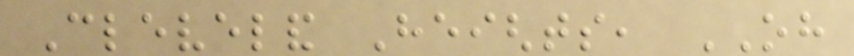Cleveland Heights, OH
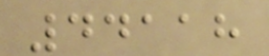44118
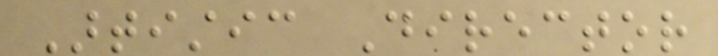Artistic Director
